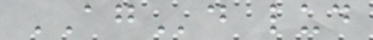AGd lud
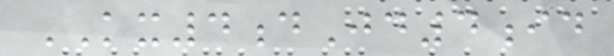KX4dJd4id
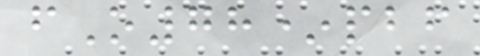fO78*pbf
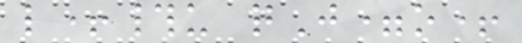l+#u qJ=o+
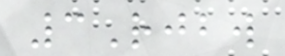3Rjbw
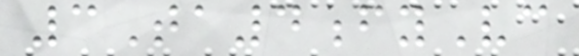3Ta4fyVc
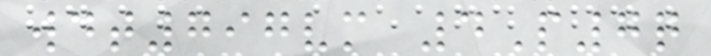wdt797vm 4P7q
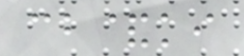cb&ki
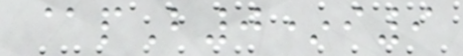@pB0*i9
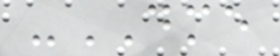-DME
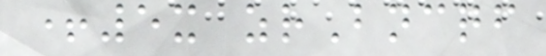+5x zrBncqf
